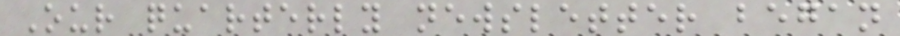Our quarterly newsletter began
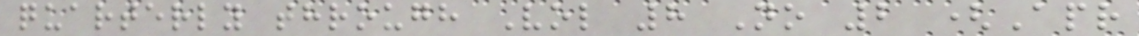quarterly through Vol 8 No 2 (Apr
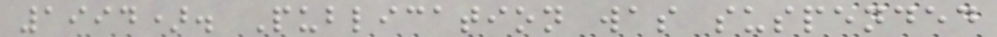1994). Publication was suspended
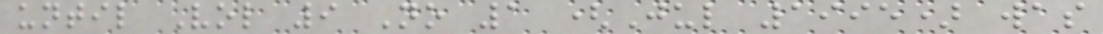until Vol 9 No 1 (Jul 1995) was
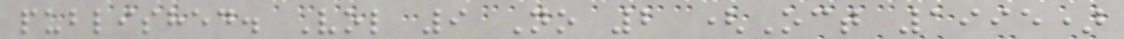published. Vol 9 No 2 (Oct 1995)
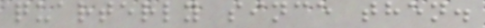quarterly since then.
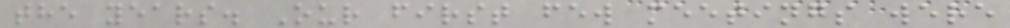the years. Our first few meetings were
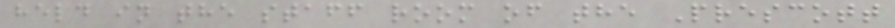held in the staff room of the Prescott
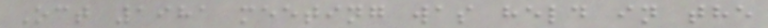Oct 1981 meeting was held in the
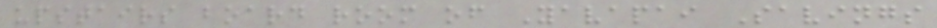upstairs board room of Yavapai Savings
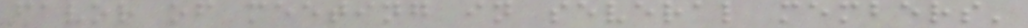favor of meeting in several members'
